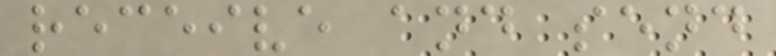receive and send
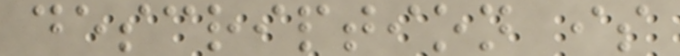description is
